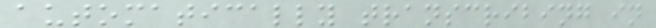automatically transcribing in
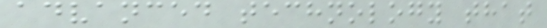advanced technology that
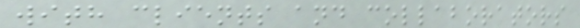with clients and collaborators
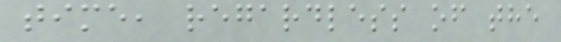time, regardless of the
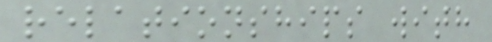relationships with
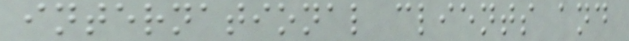international clients and
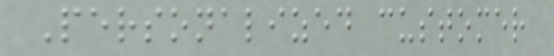Personalized customer
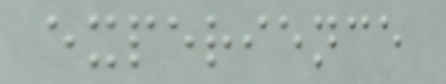experience
